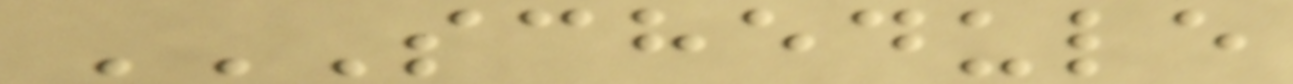SCHEDULE
